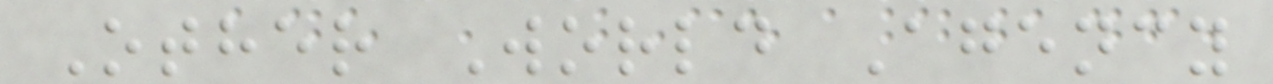Other World Agency
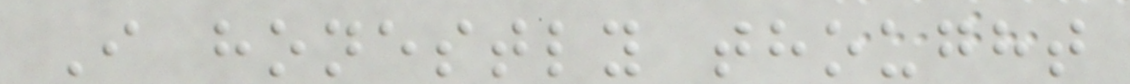I honestly thought
